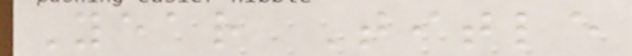Year Title
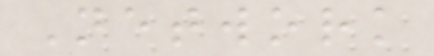Network
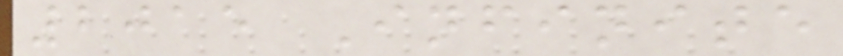2015 Infinite
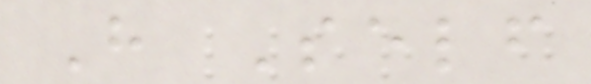H Self
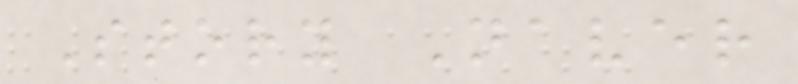Story Naver
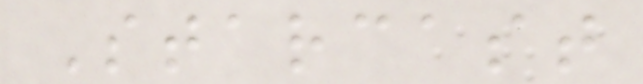Starcast
